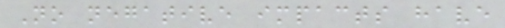No negative impacts have
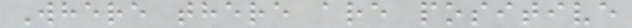Where there are positive
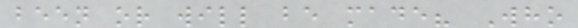been or will be made? Who
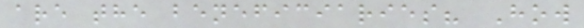are the beneficiaries? How
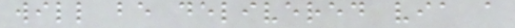will be delivered via a
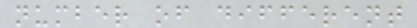number of different
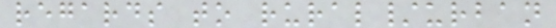regards to rural/urban
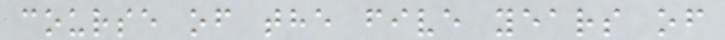course of the five years of
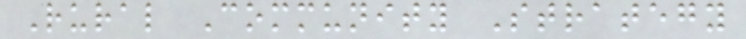Rural Community Strategy
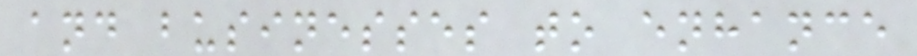and businesses to enhance
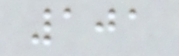101
